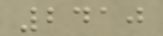2410
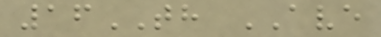16TH AVE
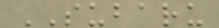SUBARU
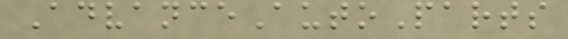AdvanceAutoParts
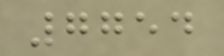7754
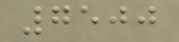7500
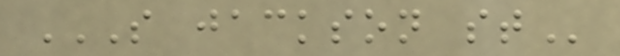S JACKSON ST
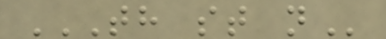TH ST N
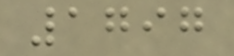1797
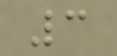3
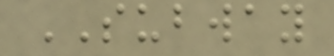SUBWAY
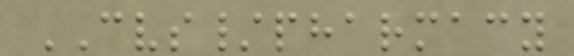CVS/pharmacy
